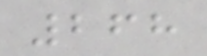268
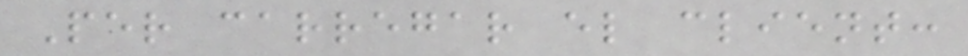Per carregar el client:
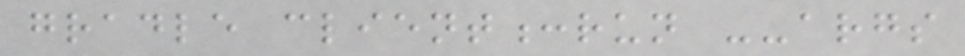gradle client:run --args
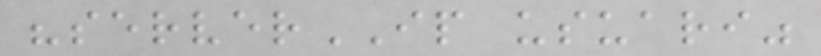"serverIP usuari"
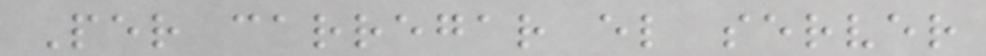Per carregar el server
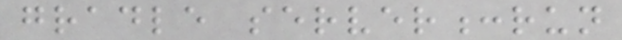gradle server:run
